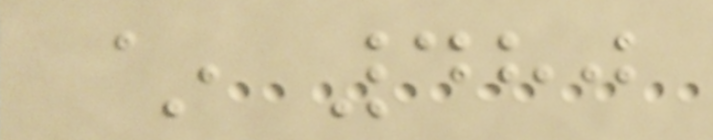~ 480
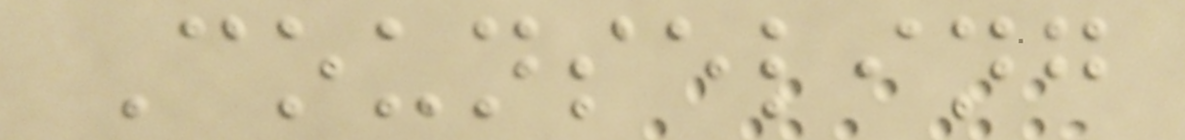Counseling
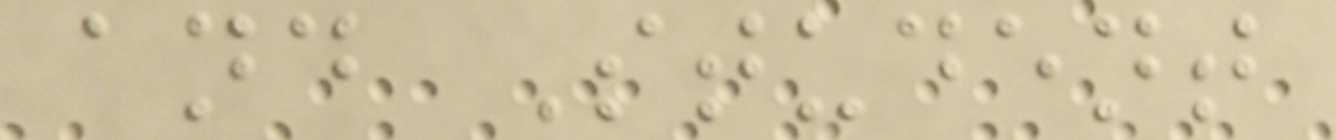and Student
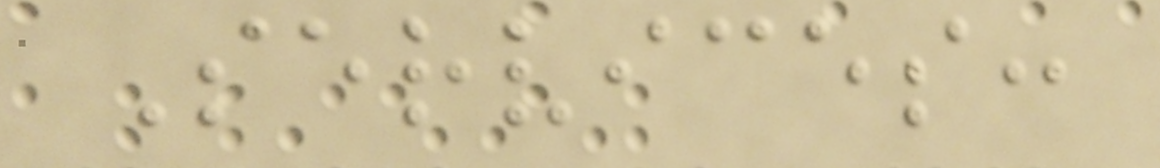Services:
